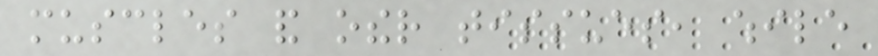muscles and other tissues, while
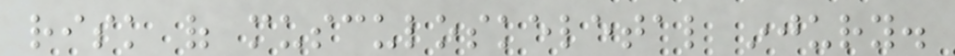risk of musculoskeletal injury.
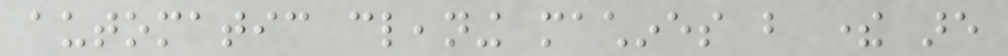automatic cleaning machines but there are
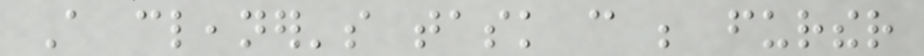A cleaner's task can be further
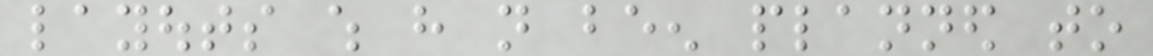layouts which have not been planned to
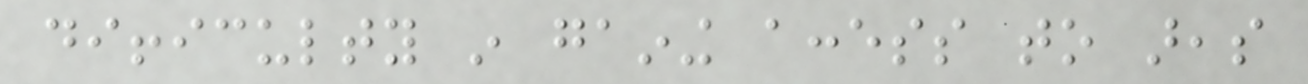difficulty in gaining access to areas
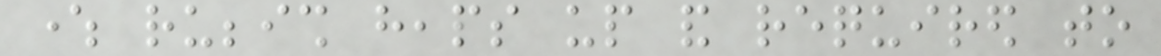where rubbish heaps up and required to
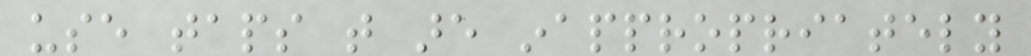use taps that are inappropriately
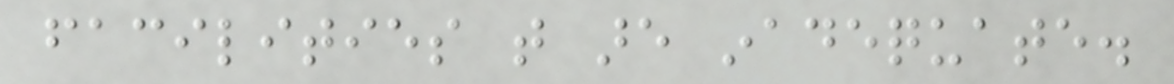facilities that are inadequate.
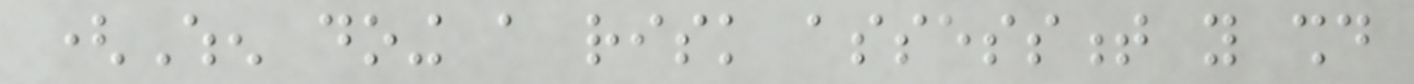(When doing a risk assessment you should
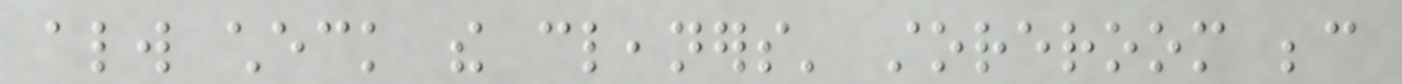always check the cleaners' storeroom because
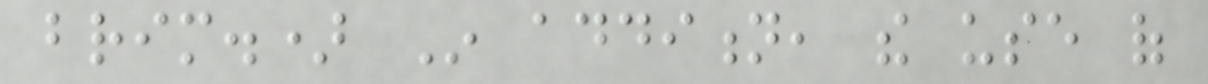brim.) In addition, the use of
